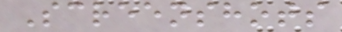Screenshots
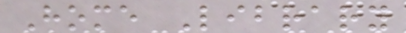Home Library
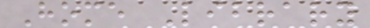Home Library
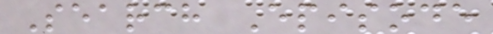Search Episode
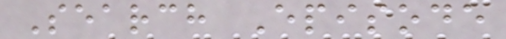Search Episode
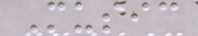Music
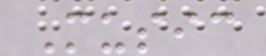Music
